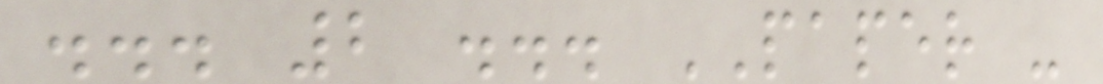... 2 ... PAPER -
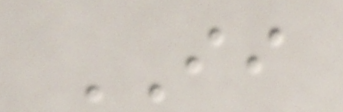II
